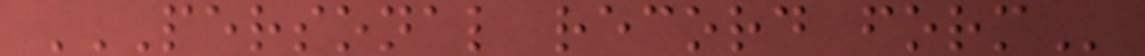PERSONAL RECORD FORM
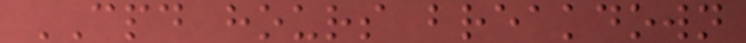CPD hours breakdown
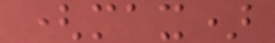(max)
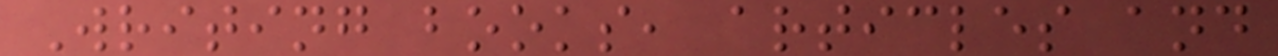Writing books, articles and
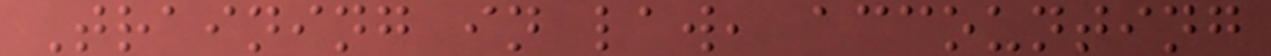Training in law, accounting
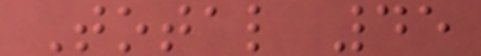Total 45
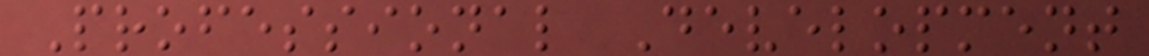Professional Development
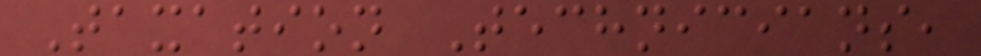Taxation Technicians,
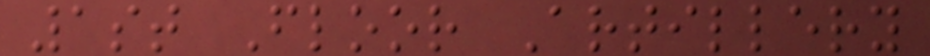1st Floor Artillery
